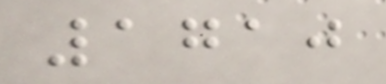1710
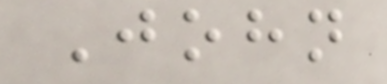John
